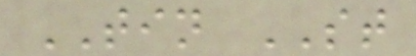TIN ST
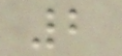2
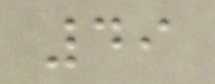49
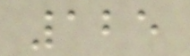125
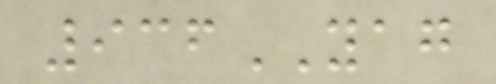936YAG
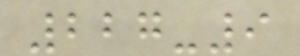227-9
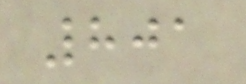801
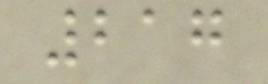217
